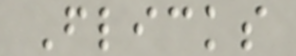Flicks
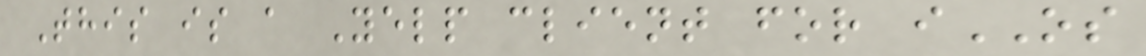This is a Yelp client for iOS
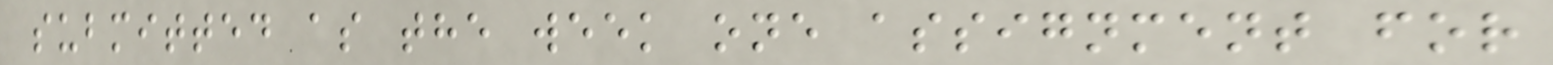submitted as the week one assignment for
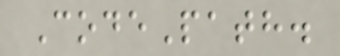CodePath.
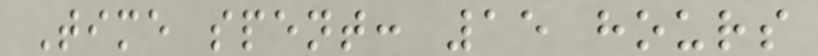Time spent: 15 hours
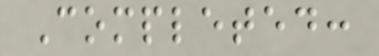Completed:
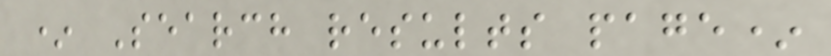* Search results page*
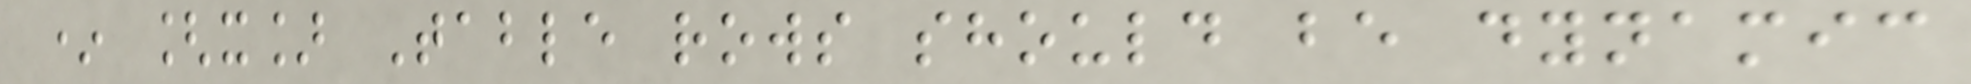* [x] Table rows should be dynamic
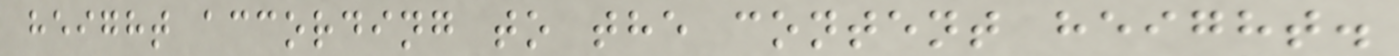height according to the content height.
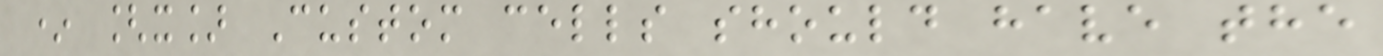* [x] Custom cells should have the
